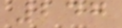247
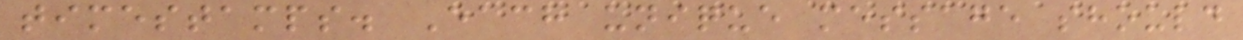timestamps. Each unique message should
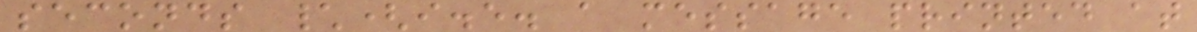seconds \(i.e. a message printed at
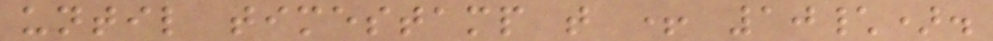until timestamp t + 10\).
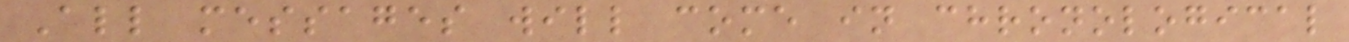All messages will come in chronological
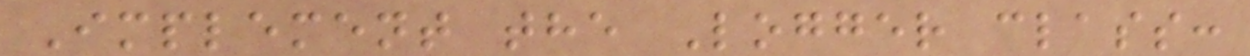Implement the Logger class:
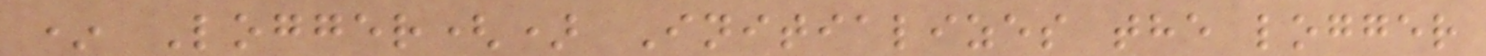* Logger() Initializes the logger
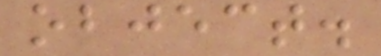object.
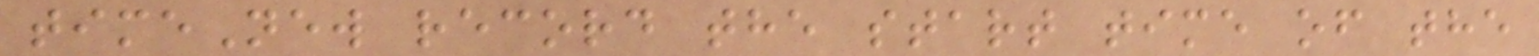timeNew record the start time of the
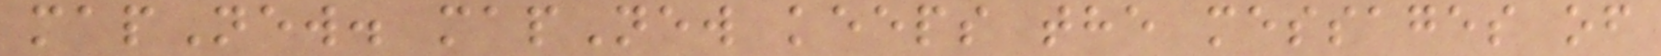mapNew. mapNew keeps the messages of
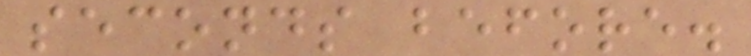seconds before.
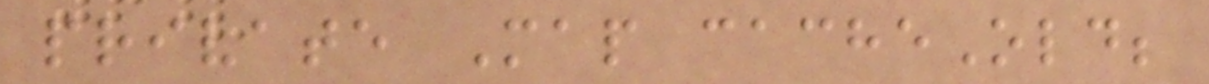private Map cacheOld;
